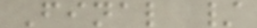Final /
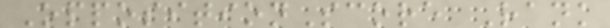OppositionScore Rank
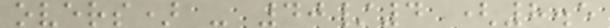overs) - 40/4 (8.5
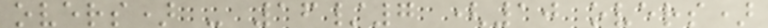overs) - 16/7 (10 overs)
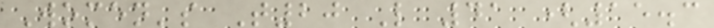Women's T20 L 41 (15.3
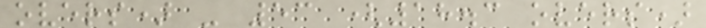overs) - 53 (18.3 overs)
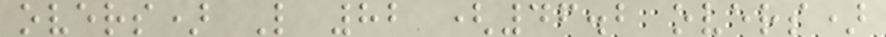overs) L 82 (46.2 overs)
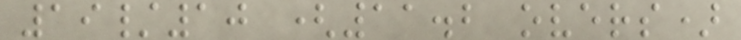19/10 (11.2 overs)
